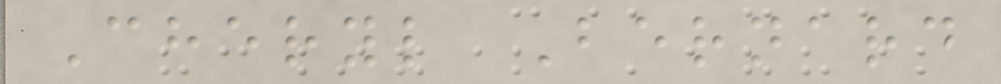Cheryl Bernard
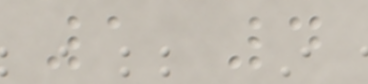1 4
